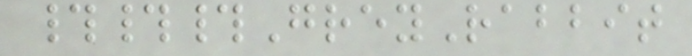###GreyRabbit
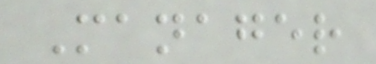Manager
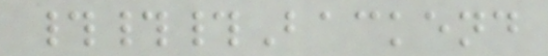###Backend
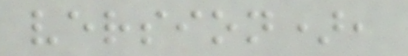version),
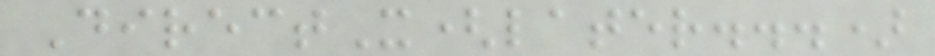DirectX(later...)
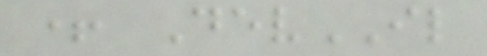+ DevIL
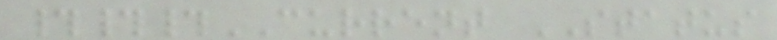###CURRENT STATUS
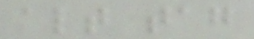alt tag
